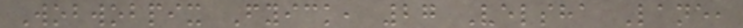Wobwobpix Fyick, 27 Velsha Lane,
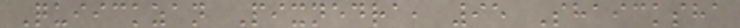Quiickzan Pixnedra, 95 Shaicksha
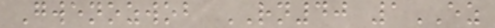Gwenozwob RN40 1EZ
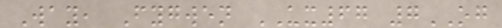Way, Fygwen UX67 7OG
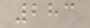283
